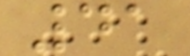41
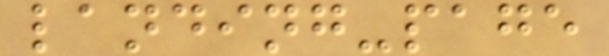landing-page
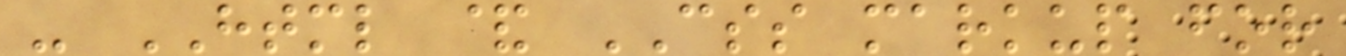- HTML & CSS markup for
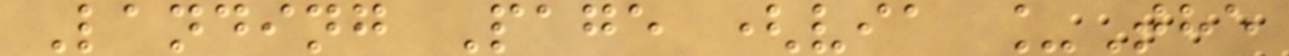Landing Page (via _The
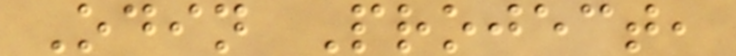Odin Project,
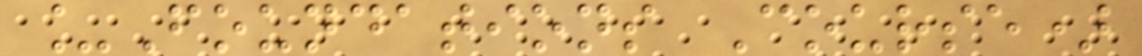_Foundations Course)
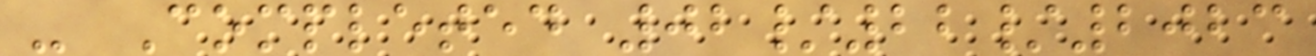- Completed 02/22/2023
